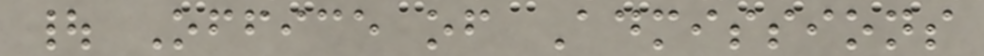| Office of Admissions
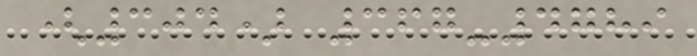(304) 367-4789
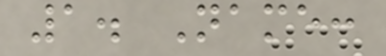1. Name:
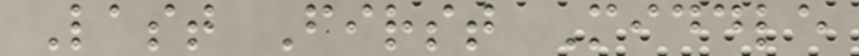Last First Middle
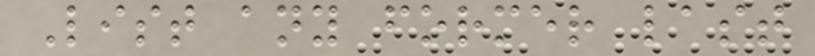List any former last
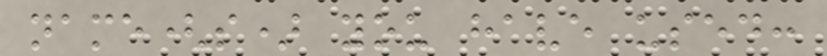name(s) you have used:
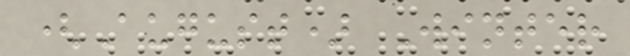(August) Winter
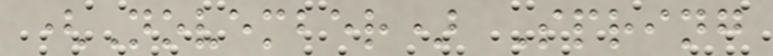(November) Spring
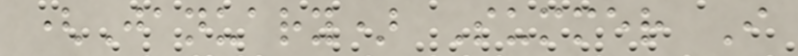(January) Summer I
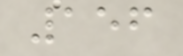156
